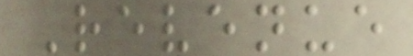Revenue
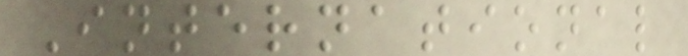International
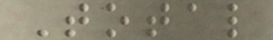Total
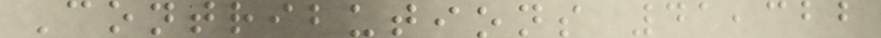Contributions 41,322
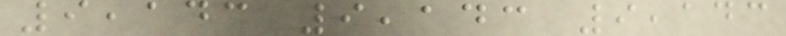9,143 9,143 9,143
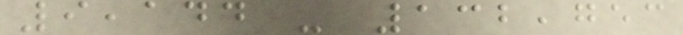9,144 - 132,753
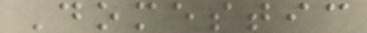Domestic
